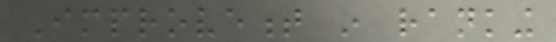Improvement in ranking
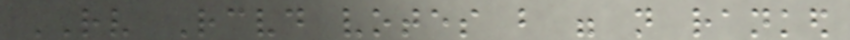RV Received votes but were not ranked
